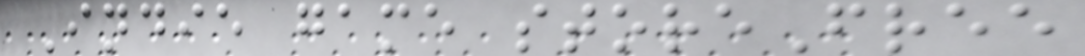Indie game storeFree
